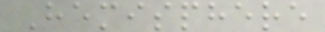Hemisphere
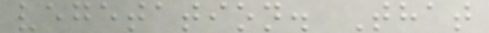vegetation. That
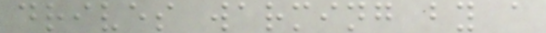drives warming by a
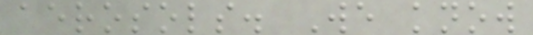aerosols. We know
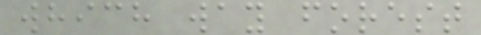which way forest
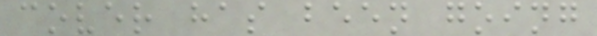cover has been going
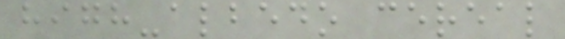high-albedo cereal
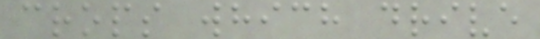crops which drive
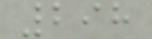298
